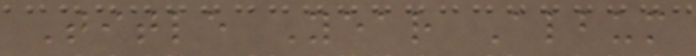Title Year Album
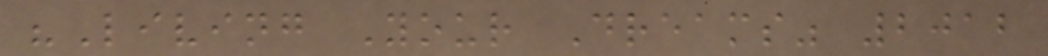"Living Your Dreams" 2012
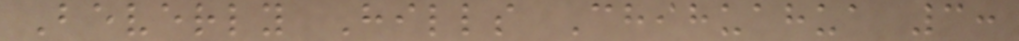Beverly Hills Chihuahua 3:
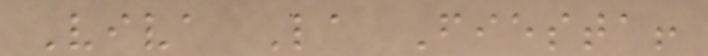Viva La Fiesta!
